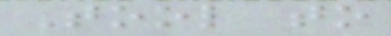Tool to
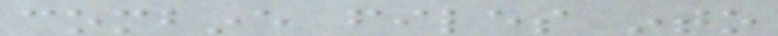combine files into
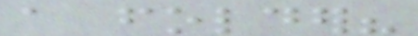a folder?
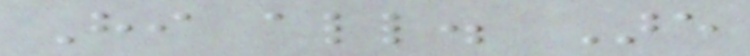Hi all. Are
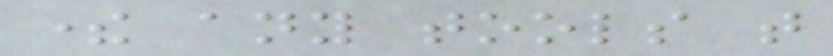there any tools that
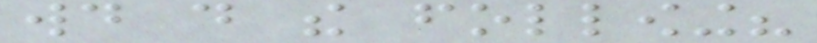would do the following?
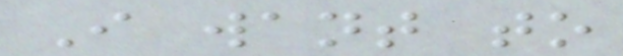I want to
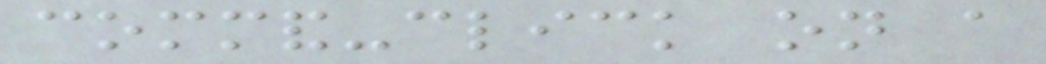command-click on a
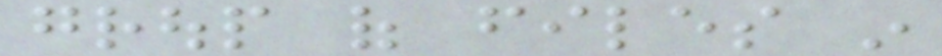group of files in
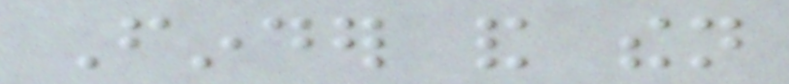Finder and then
